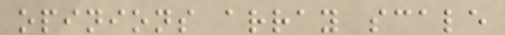opinions array scale
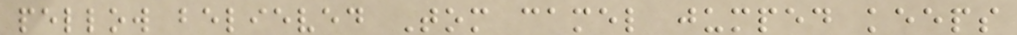pellow believed Tom camel jumped keeps
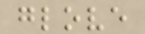glove
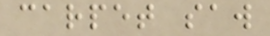carpet saw
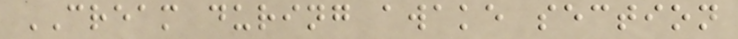CREAM during awake section
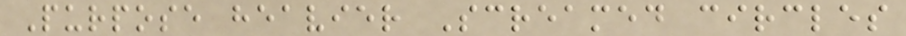Purpose heavier Screamed circles
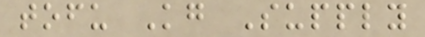tofu Kg Supply
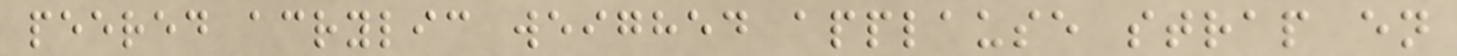peered acrylic weighed applause strap en
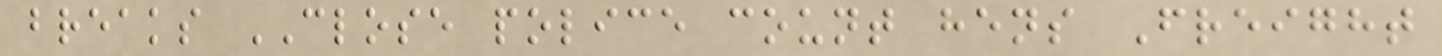breaks CLOSE police count hens Freight
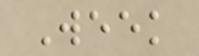Week
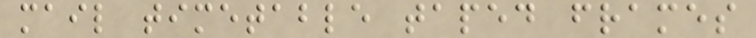mail timetable taped frames
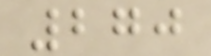270
